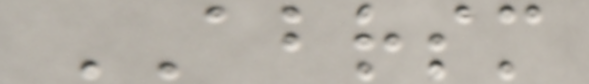ABRSM
